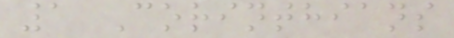1 Corinthians
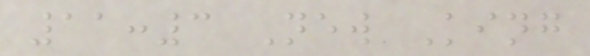11:3 New King
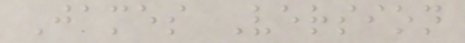James Version
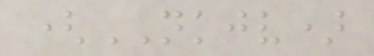(NKJV)
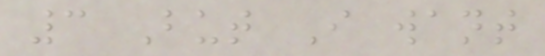3 But I want
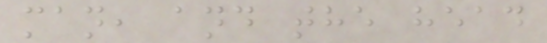man, and the head
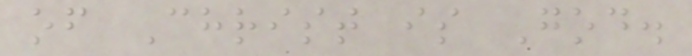of Christ is God.
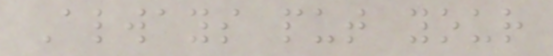Always put your
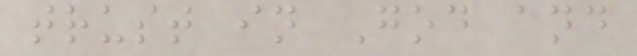trust in God and
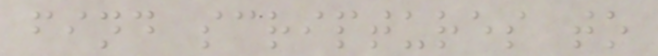find scriptures to
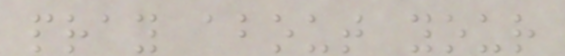pray about your
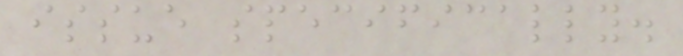issue specifically.
